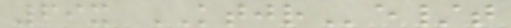69x KTJRe/t
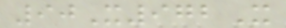90X972X
